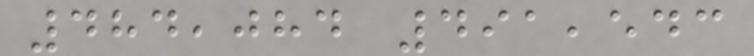484,084 491,543
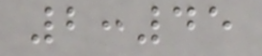2:45
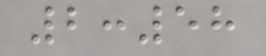2:58
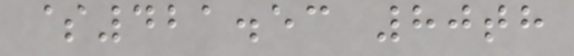$421.53 80th
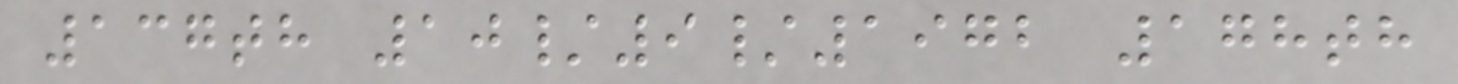137th 10/9/1972 178th
